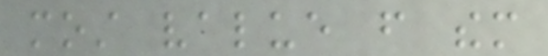most value from them
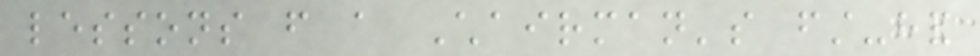lessons from a Chairman's first-hand
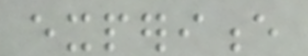experience
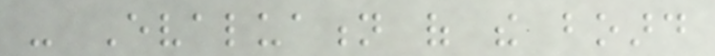- Evaluation of the board
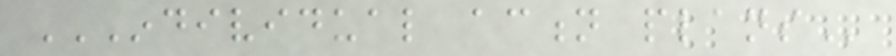INDIVIDUAL ACTION PLANS
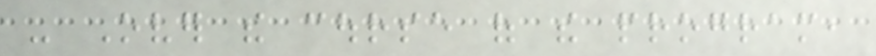- Over the course of the program,
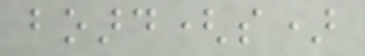board(s)
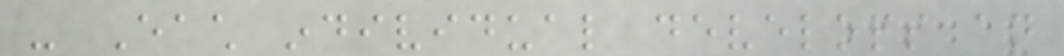- Each individual develops an
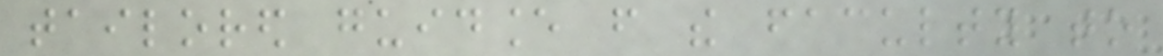tailored guidance from the faculty to
